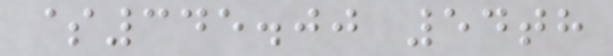$345.00 54th
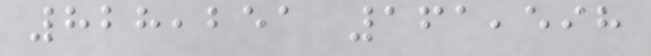828,251 161,598
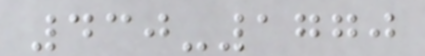430-1770
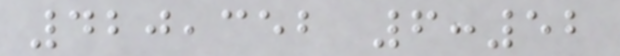420,352 6:52
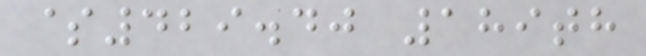$429.40 189th
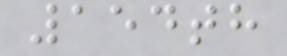154th
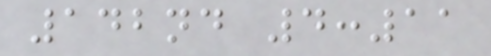142nd 4:11
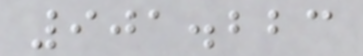901.223
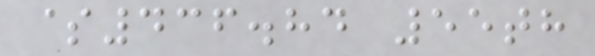$436.84 55th
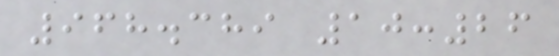968.389 10:26
